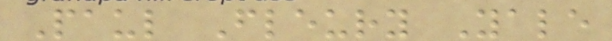Paul Fleury Yale
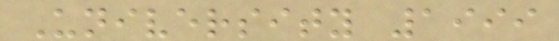University 1999
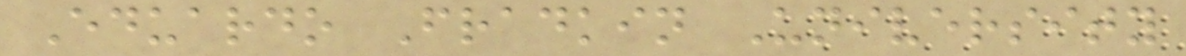Eduardo Fradkin University
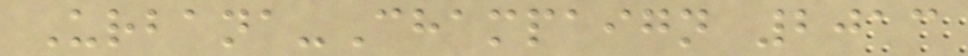Urbana-Champaign 2013
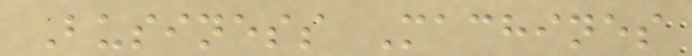Business Machines
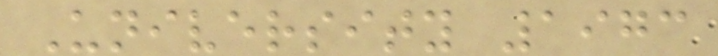University 1973
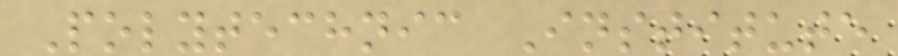Polytechnic Institute
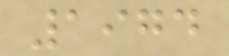1974
